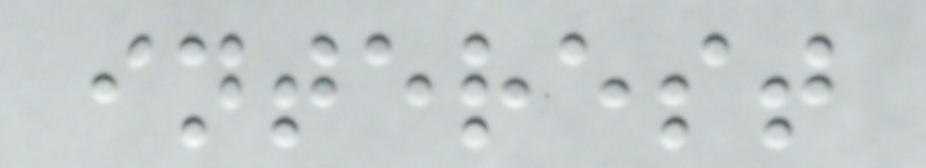interest
